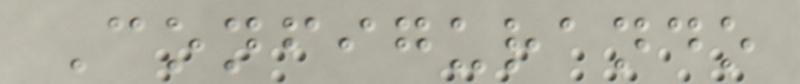Configurando
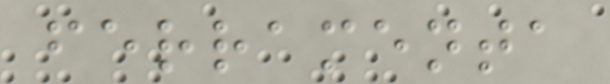ferramenta
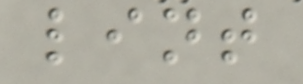lint
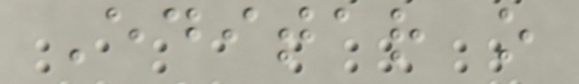Editar o
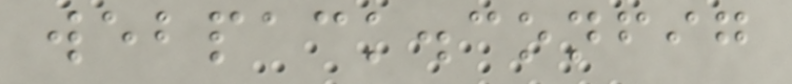webpack.config
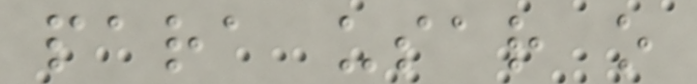para usar o
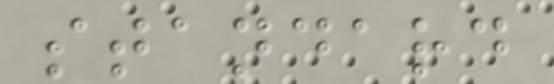standard
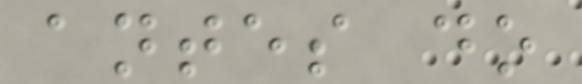antes do
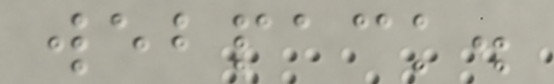webpack.
